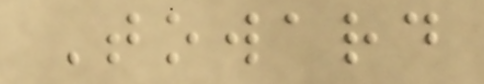Toward
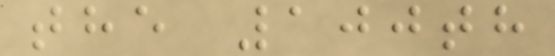the 100th
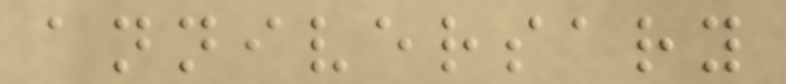anniversary
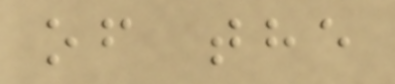of the
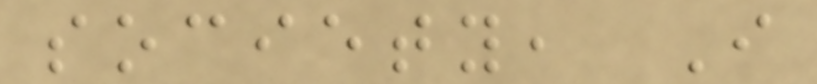society, I
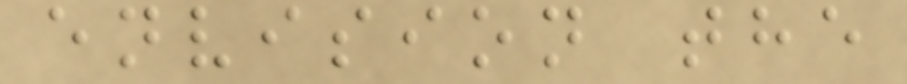envision the
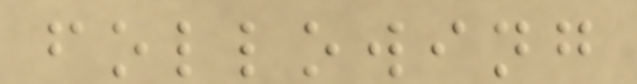following
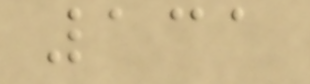131
